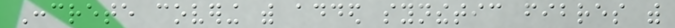Concrete covering with added synthetic fibres with
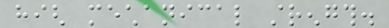high mechanical strength.
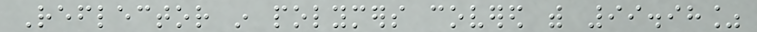Reflector in polymers covered with 99.98%
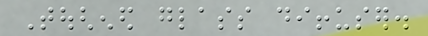Toughened glass diffuser.
